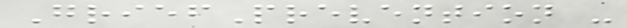GriefPrevention -
